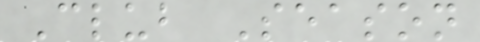Club Season
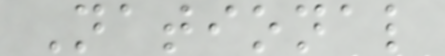National
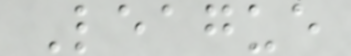League
